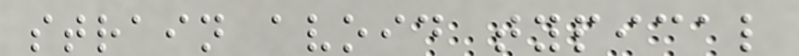strain avoid typical
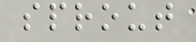sprout
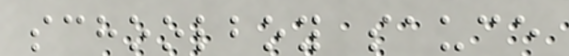schoolboy sauce
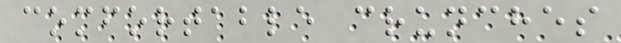comfortable crunches
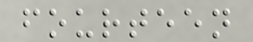fourteen
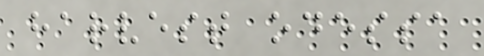harvest odessa
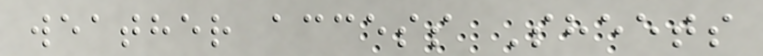weather access Sheets
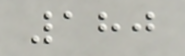180
